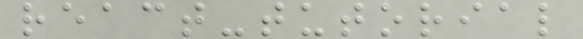react-tutorial
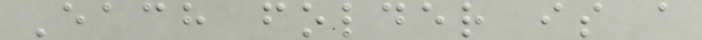Each folder is a
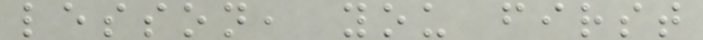lesson, you first
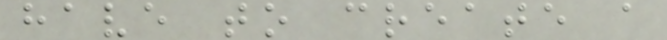have to create a
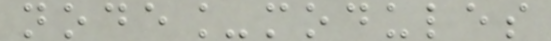node_modules
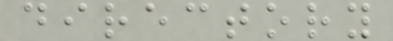directory
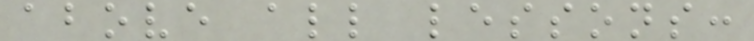above all lessons:
